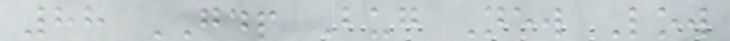88 GDP Bug New Low
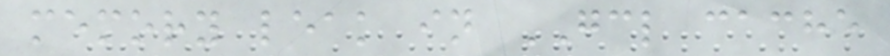memory leak in GCL cache
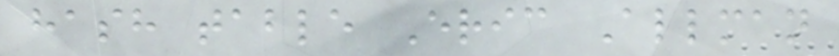hash table Eric Allman
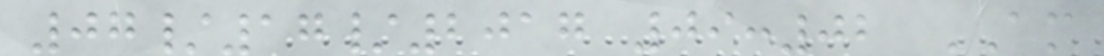07/17/2017 09:02 AM
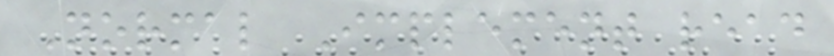Normal Implement read
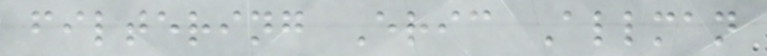filtering Eric Allman
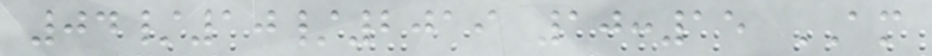04/10/2019 10:15 AM
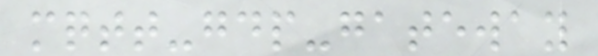mqtt-gdp-gateway
